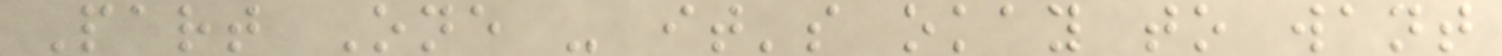Part One - it's okay to want
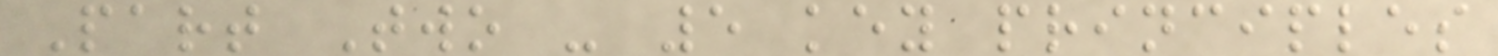Part Two - 5 key principles
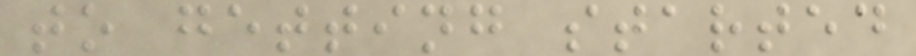to getting started
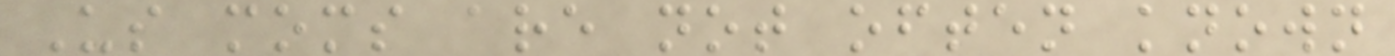Us moms are not often known
